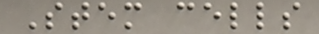Stem cells
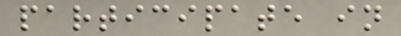participate in
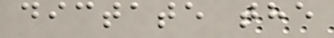dictate the
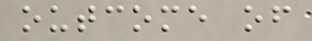outcome of
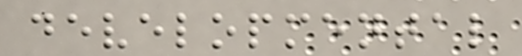developmental
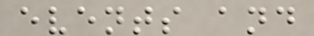events and
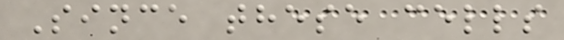Since these cells
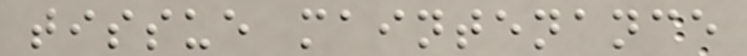tissue maintenance
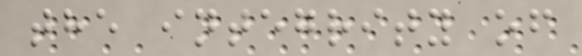the integrity of
